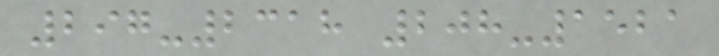297-2318 208-1521
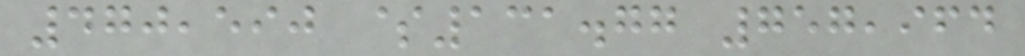470,590 $131.77 757,964
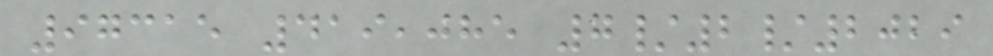97315 419,085 7/2/2029
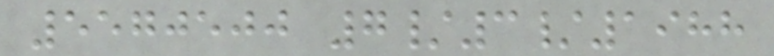5570500 7/3/1988
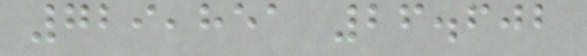729,851 26.602
